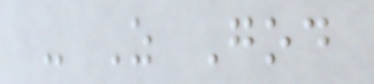- As God
